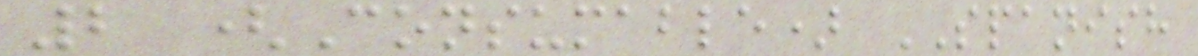2 (Consumable) SPANISH
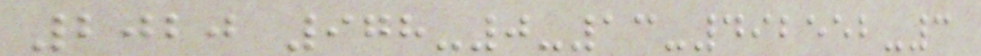2020 978-0-13-492552-3
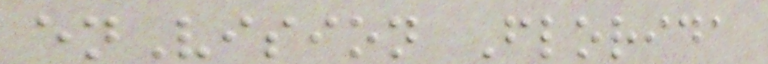enVision Florida
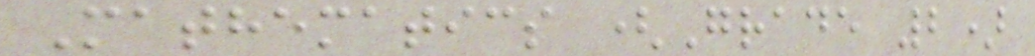Mathematics (Grade 2)
